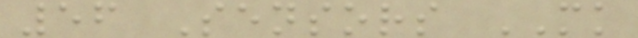56 Sensors MK
